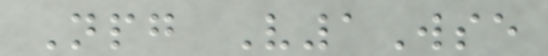Npg V1Wse
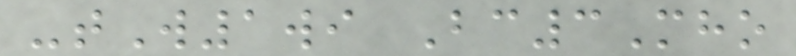-tW1wi Bc3Mho
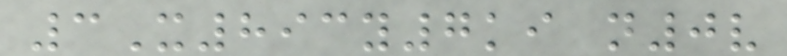3X893y7ki n0v
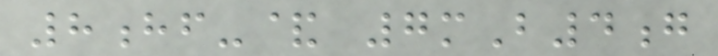8hf-& 7mB4g
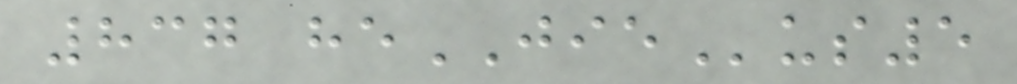837 heJIEus5
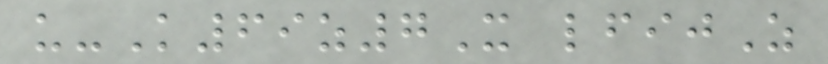u-K69z7X lfijZ
